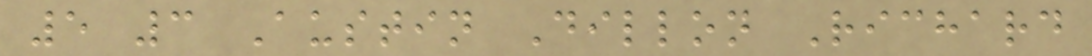5 3 Austin Dillon Richard
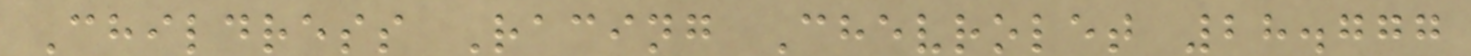Childress Racing Chevrolet 28.777
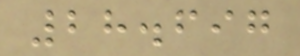28.697
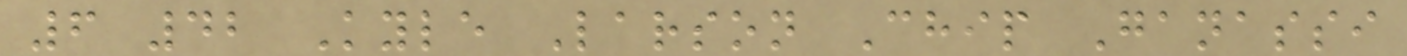6 42 Kyle Larson Chip Ganassi
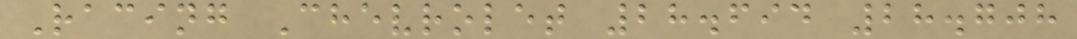Racing Chevrolet 28.694 28.708
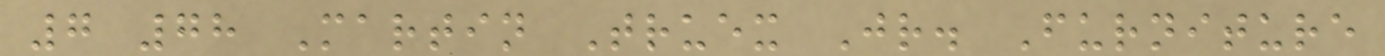7 78 Martin Truex Jr. Furniture
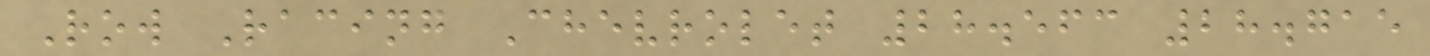Row Racing Chevrolet 28.563 28.715
